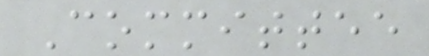Committee
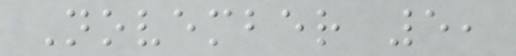November 5,
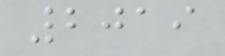2019
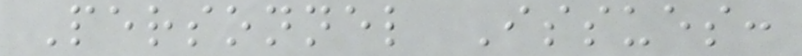Personnel Issues:
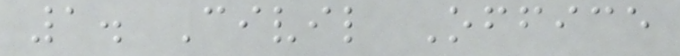1. Civil Office
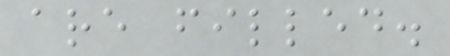are filled.
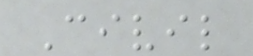Civil
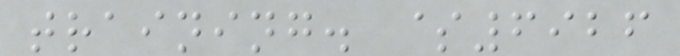training. $6926
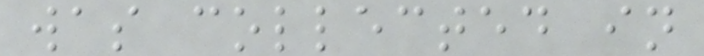was collected in
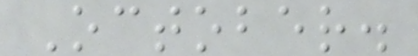October.
